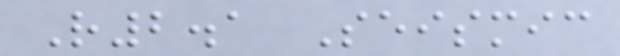R2.1 Seismic
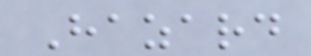Hazard
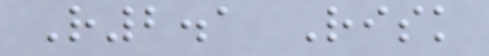R2.1 Risk
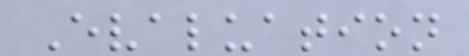Evaluation
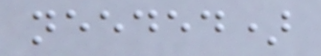needed)
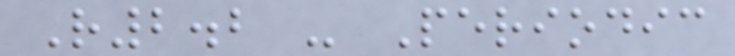R2.2 - Periodic
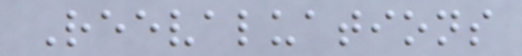Reevaluations
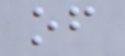of
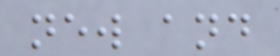new and
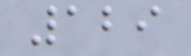129
